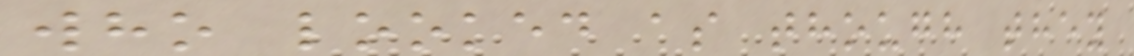who looked as though they
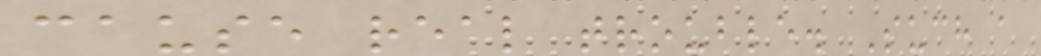cause real trouble. Such a
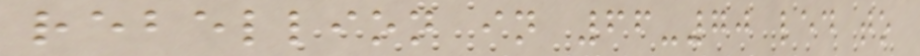rebellion in 66-70 led to
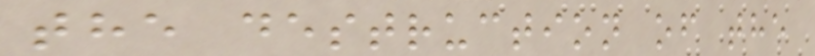the destruction of the
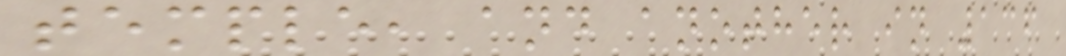temple, and another in 136
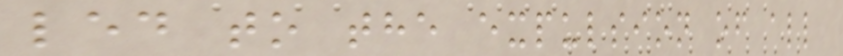led to the expulsion of all
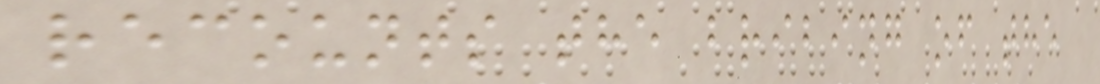recounts the bribing of the
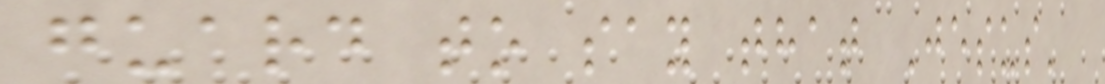guard to say that Jesus'
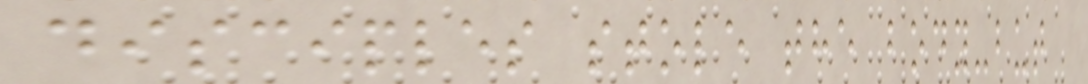disciples stole the body-but
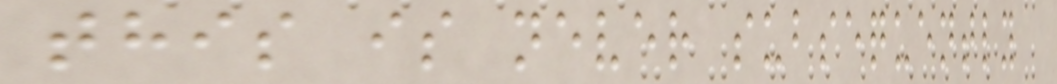this is never subsequently
